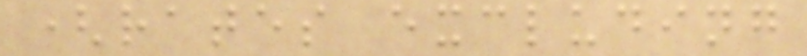(rates excluding
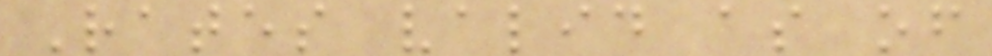Rates valid as of
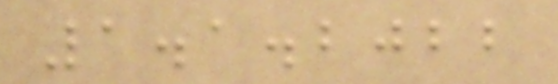1.1.2022
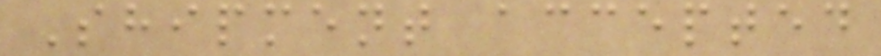Shipment accepted
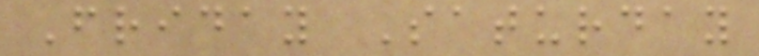Friday Saturday
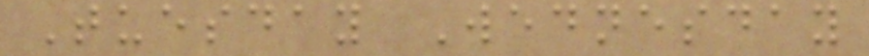Tuesday Wednesday
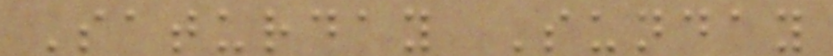Saturday Sunday
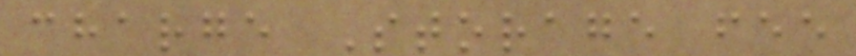charge Storage fee
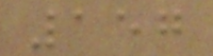157
